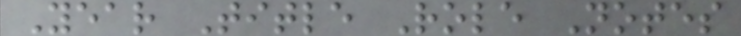Year Title Role Notes
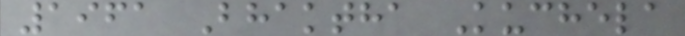1961 Bhaktha Kuchela
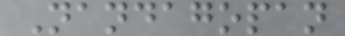Nandagopan
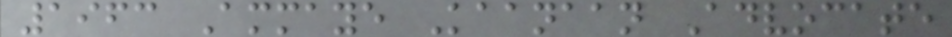1963 Ammaye Kaanaan Advocate
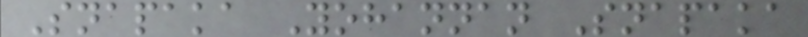Snapaka Yohannan Snapaka
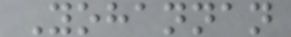Yohannan
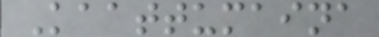Kaattumaina
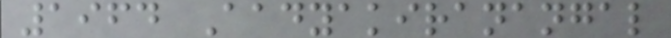1964 Aadyakiranangal
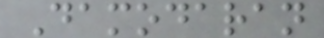Damodaran
